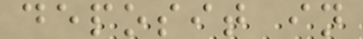deposit in
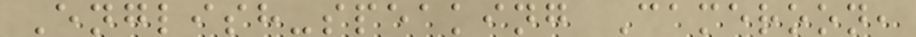English-speaking Cameroon,
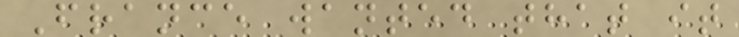France wanted that it
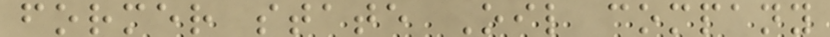former state Oil company
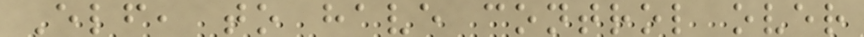Elf, to have control over
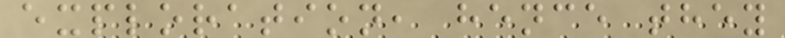exploration, hence they
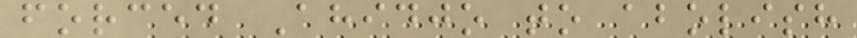forced Ahidjo to abolish
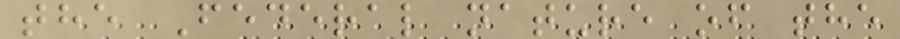the Federal nature of the
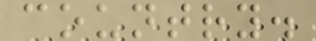country.
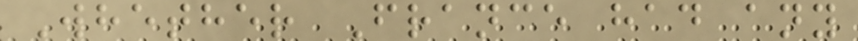Whether France had any
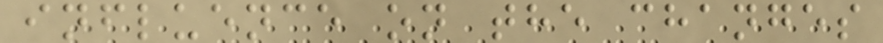influence on the changes
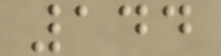144
